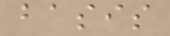basis
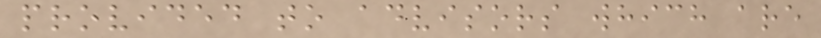provided to advisors which are
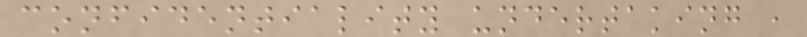confidentiality undertaking ,
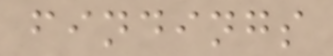findings
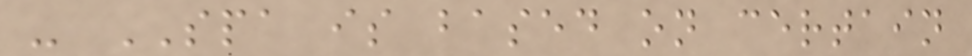- SPA is based on certain
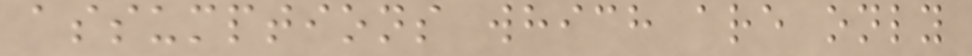assumptions which are only
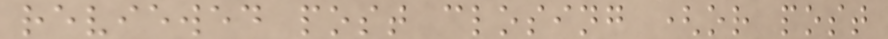reviewed post closing (or post
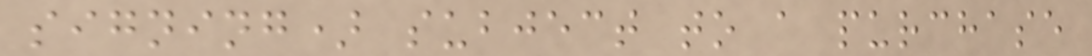signing) subject to a purchase
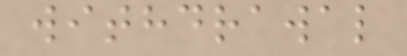withdrawal
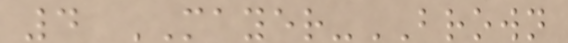4 MAYER-BROWN
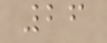26
